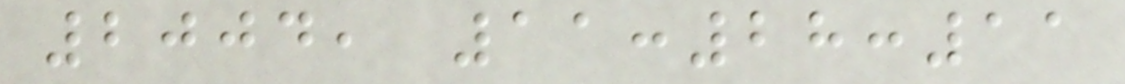2004, 11:28:11
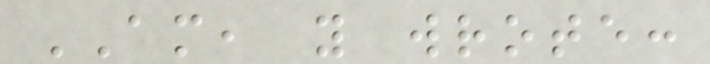AM, you wrote:
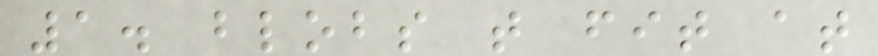1. blobs that fit at
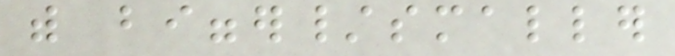with bigger/smaller
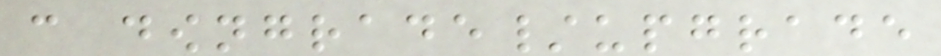can downgrade/upgrade
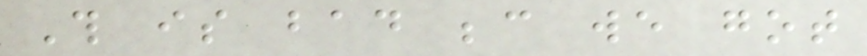This is bad because we got
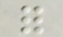for
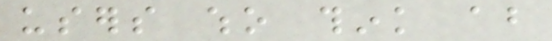users who think about
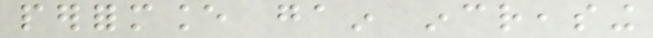performance gain increasing
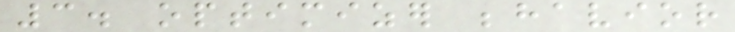3. optimizer behavior
